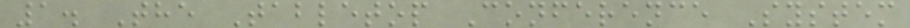1. The Tabletop Conference System
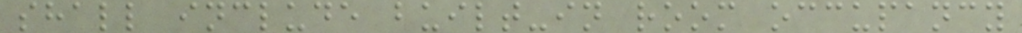shall include built-in room occupancy
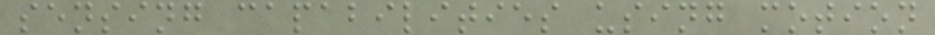sensing capabilities using motion
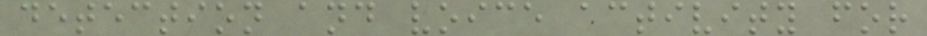detection and voice activity for
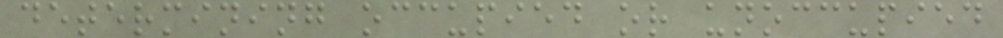determining occupied or unoccupied
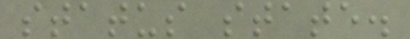status state.
